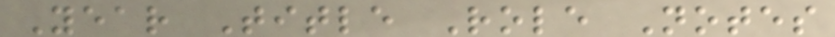Year Title Role Notes
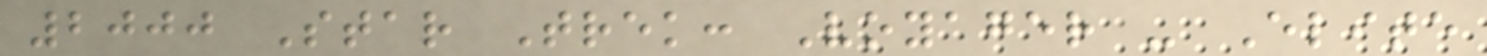2000 Star Trek: Voyager - Elite
